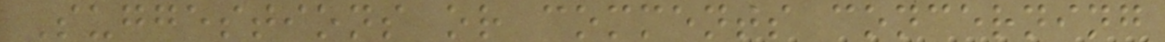Suggestions or comments concerning
